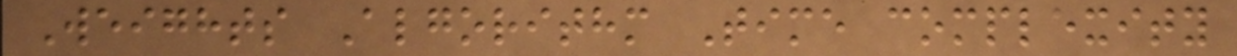Weights Algorithm Time complexity
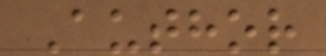Author
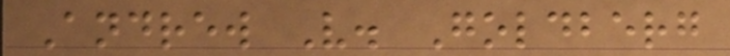Andrew V. Goldberg
